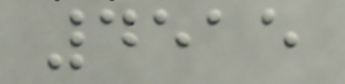4515
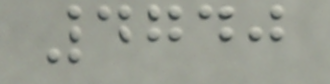4740
